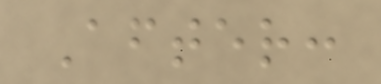After:
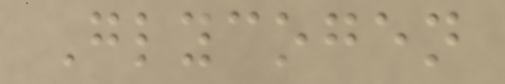Glycogen
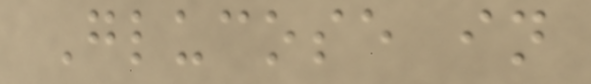Glucose in
